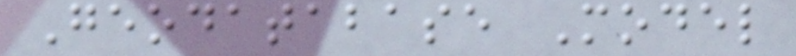Geodatabase Model
